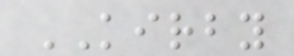KIRBY
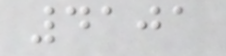4101
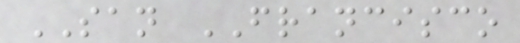SAN FRANCISCO
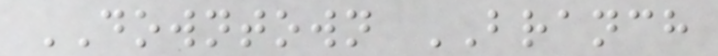DOWNTOWN BRANCH
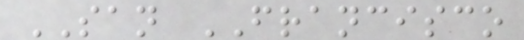SAN FRANCISCO
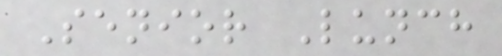Senior Lunch
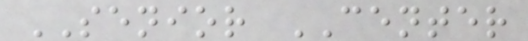SENIOR CENTER
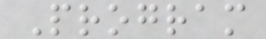Program
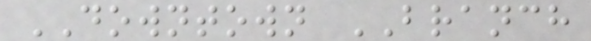DOWNTOWN BRANCH
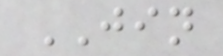JIN
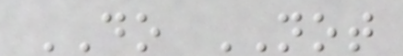DO NOT
